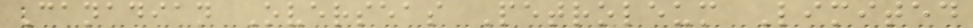Canadian Overseas Petroleum Limited
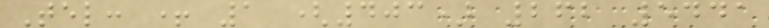Tel: + 1 (403) 262 5441
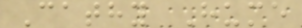Cathy Hume
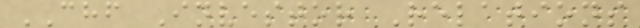CHF Investor Relations
